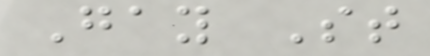Gay St
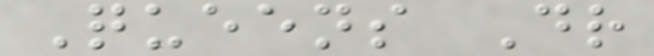Queens Dr
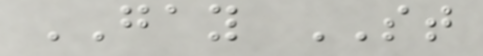GAY ST
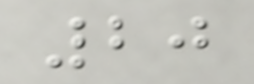20
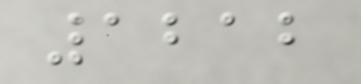1212
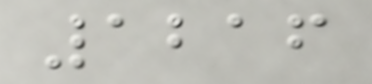1216
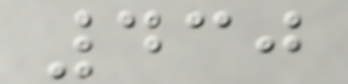430
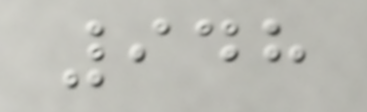948
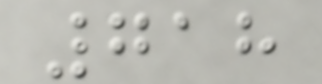718
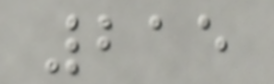215
